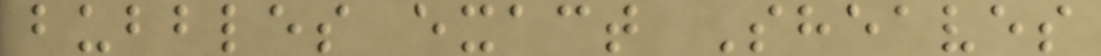bubbles exact Sheaves
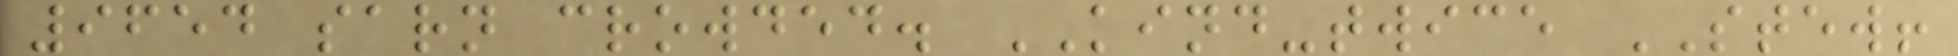9654 sarn crowded. KIND-twice STEW!
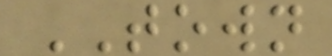TOWN
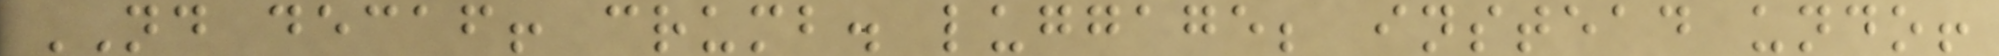ND decaf! crumb. luggage; instead undo!
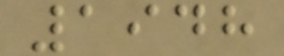1948
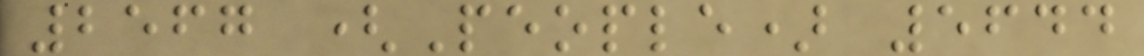2567 (People) 5644
